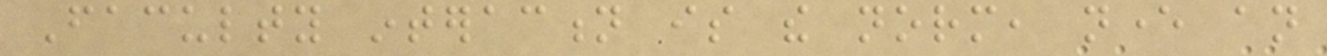Faculty interaction is the norm, never an
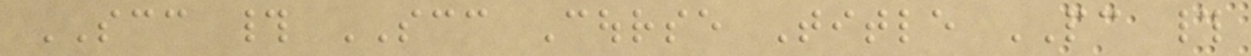SCC # SCC Course Title PC #
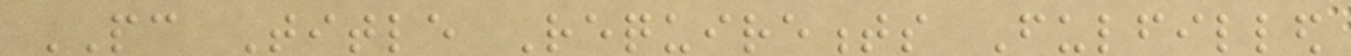PC Title Requirements Fulfilled
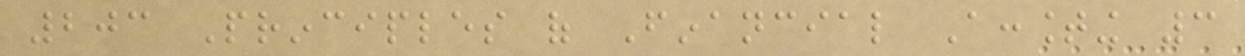203 Principles of Financial Accounting 3
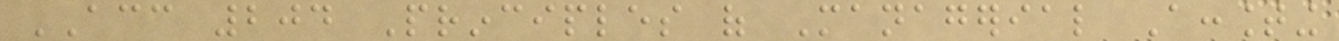ACC 204 Principles of Managerial Accounting
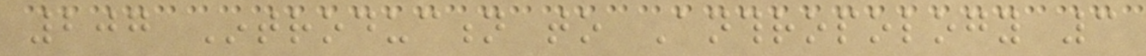207 Introduction to Anthropology 3
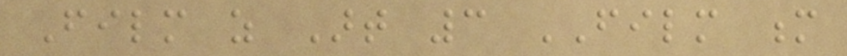Film as Art 3 FILM m
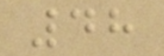48
